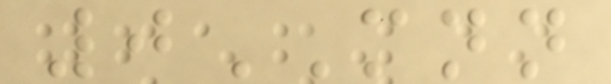0MNN
